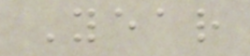Year
